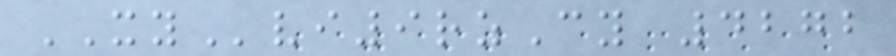XYvi9rzCy 4272
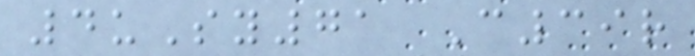4uSy71 C39r
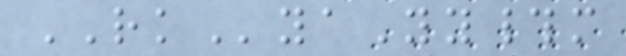RKyaYy#m
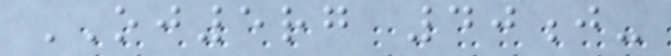OJ5rg 40j-
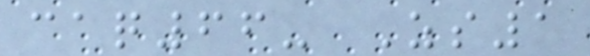caq66- Zs1
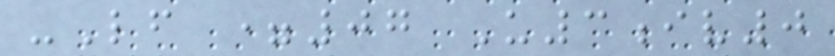-Lf =07 U3iv0
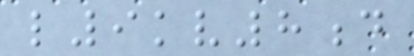l9kv8d
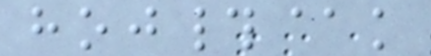hoj#@k
